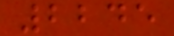2245
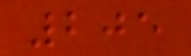205
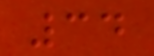34
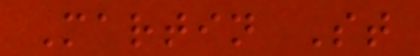Martin St
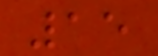15
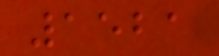1521
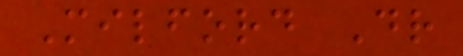Milford Dr
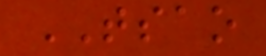TSAO
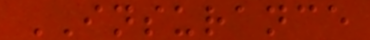INSURANCE
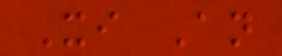Xi An
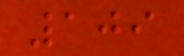109
